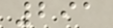291
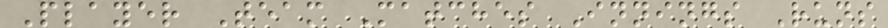Player Team Matches Innings Runs
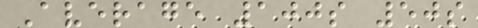Average 100s 50s
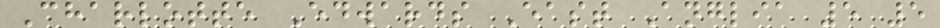Charlotte Edwards East Anglia 5 5
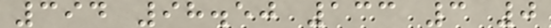394 98.50 133 3 0
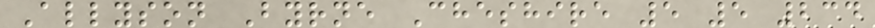Allyson Byrne Cheshire 5 5 234
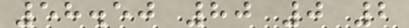58.50 80 0 2
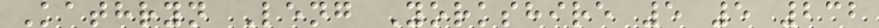Kathryn Leng Yorkshire 5 5 232
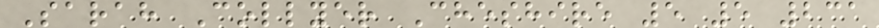Sarah Collyer Cheshire 5 5 231
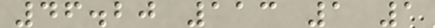46.20 113 1 1
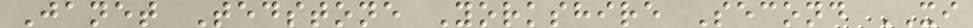Janet Tedstone Yorkshire Second XI
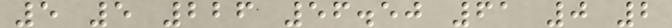5 5 226 56.50 61 0 2
